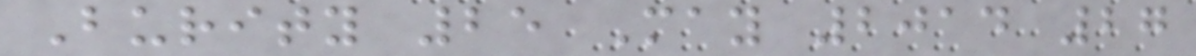Burity 25 May 2014 27
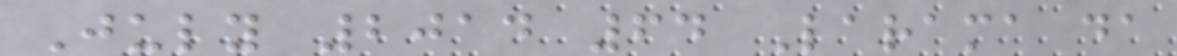July 2014 64 Larama da
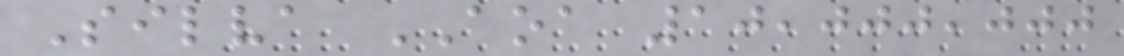Silva AOA 10,000,000
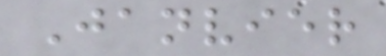Janvier
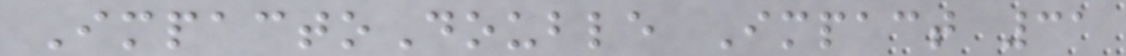ImpactoDouble Impact 31
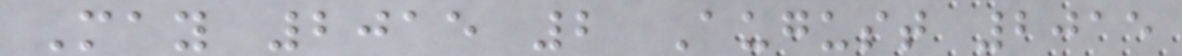May 2015 2 August 2015
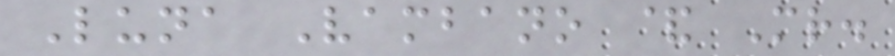Luna Vambano & Mr.
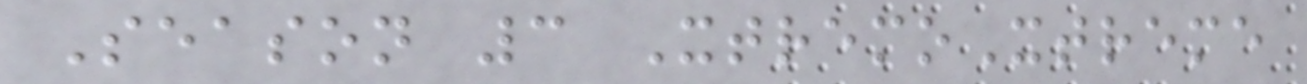Season 3 XtremoXtreme
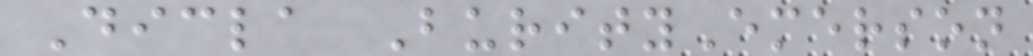Dicla BurityEmerson
